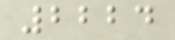2224
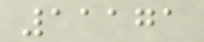11171
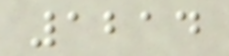1214
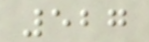527
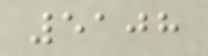5108
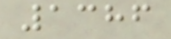1386
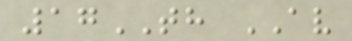17TH AV
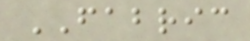FABRIC
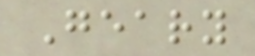Geary
